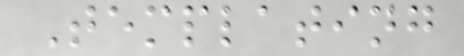Templating
